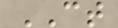CT
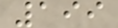199
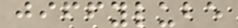jiffylube
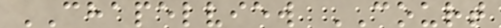CHAPELVIEW COURT
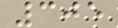305
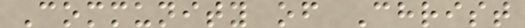Community of Christ
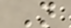N
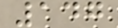147
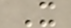X
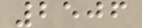2506
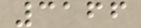3166
